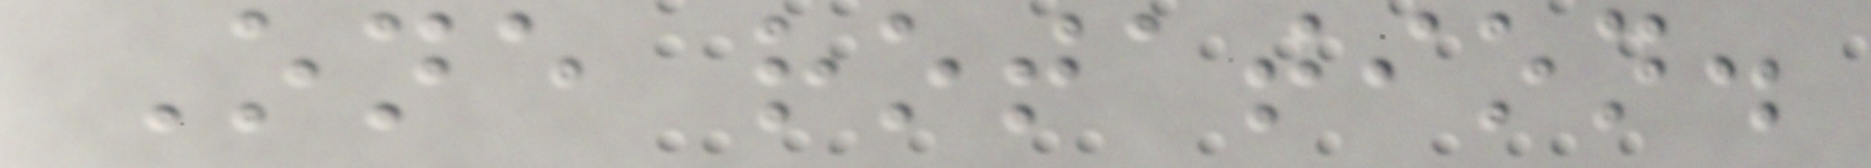One rotation.
